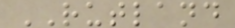RUTLAND
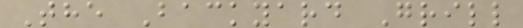The Backyard Grill
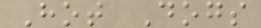Hot Dogs
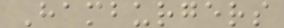Hamburgers
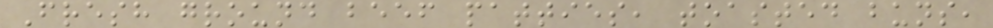Fresh ground beef patties, toasted buns,
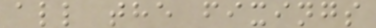all the fixings
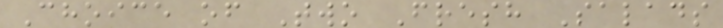Choice of Two Fresh Salads
